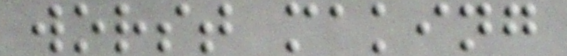worst making
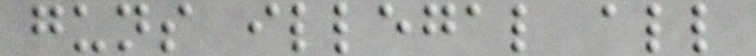guns illegal all
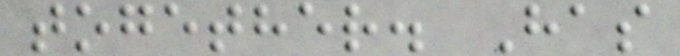together. Has
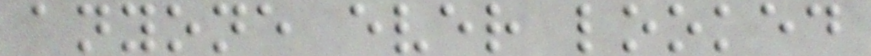anyone ever looked
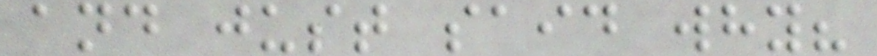and just said why?
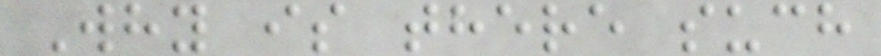Why is there such
